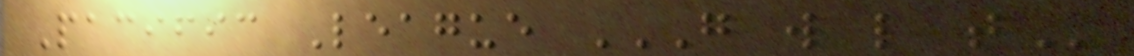Pacific League G W L T
